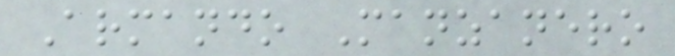Armando Manzanero
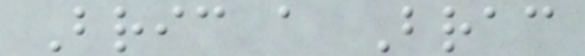Bric a Brac
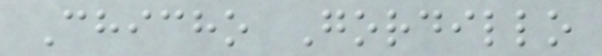Chicho Gordillo
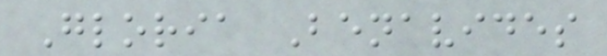Gloria Benavides
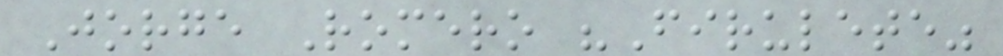Jorge Romero "Firulete"
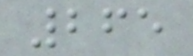265
